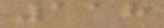118
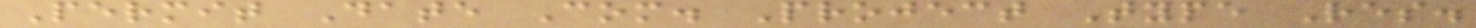Permit Date Com. Project Type Res.
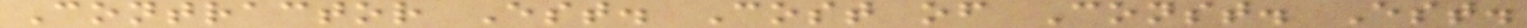Contractor Est. Cost of Const. Est.
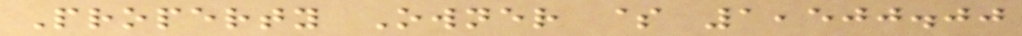Property Owner $ 1,500.00
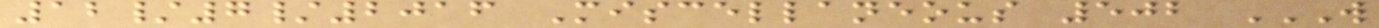12/7/2016 Miscellaneous 502 W
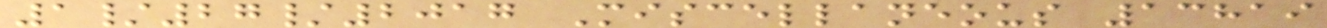1/27/2017 Miscellaneous 13819
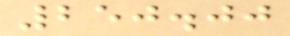250.00
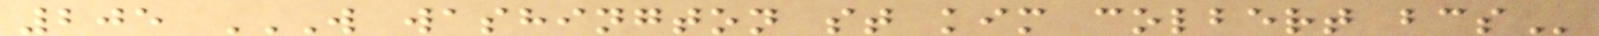205 W WASHINGTON ST KIM COLBERT BCS
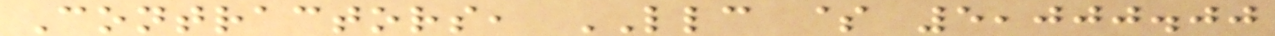Contractors, LLC $ 5,000.00
